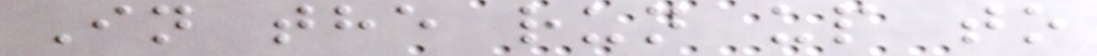In the run up to
